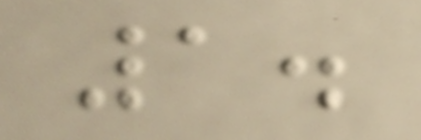1.
